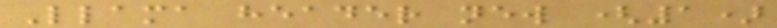Llama header new (1)
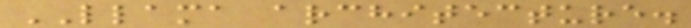LLAMA architecture.
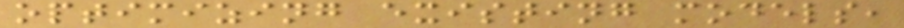optimizing existing models,
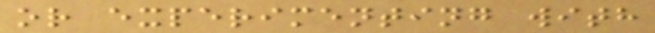or experimenting with
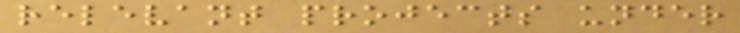relevant projects under
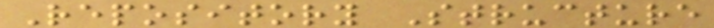Repository Structure
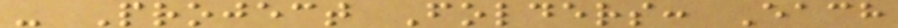- Project Folders: Each
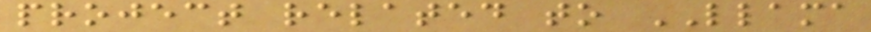project related to LLAMA
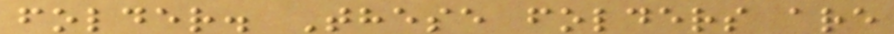folder. These folders are
